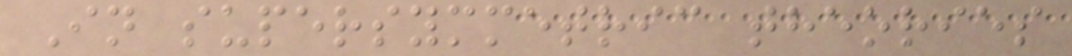In supersymmetric theories
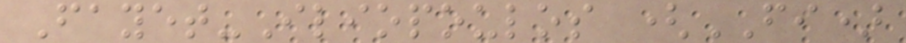Fayet-Iliopoulos (FI)
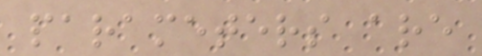parameters are
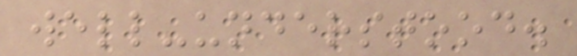well-understood.
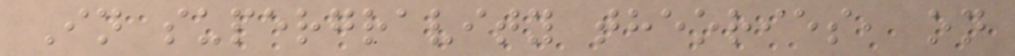In supergravity theories, on
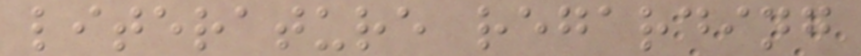literature regarding
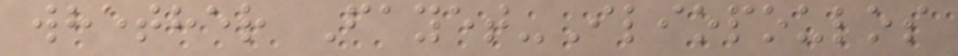whether Fayet-Iliopoulos
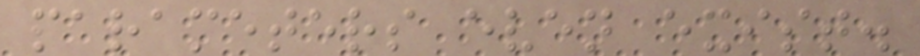parameters even exist.
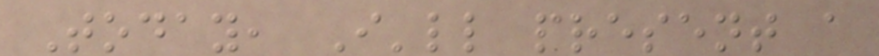Today, I'll present a
